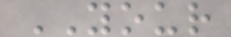YOUR
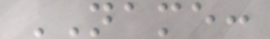NAME:
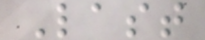Last
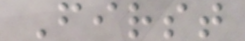First
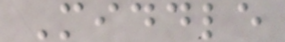Middle
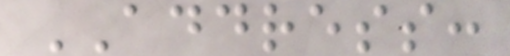ADDRESS:
